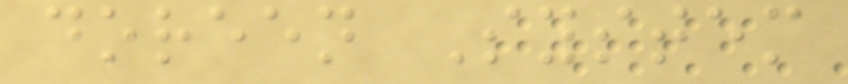doreen System
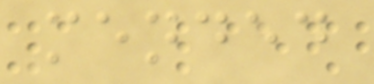mended
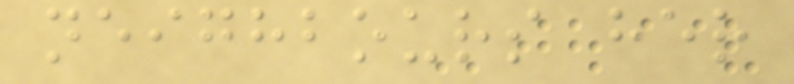neighbours her
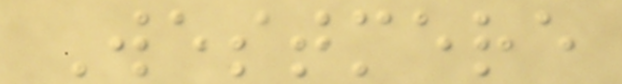Westmere
